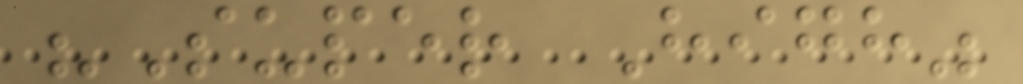"Super High"
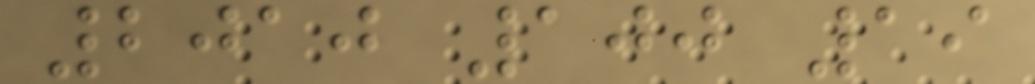2010 100 19
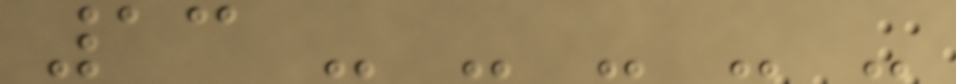13 - - - - -
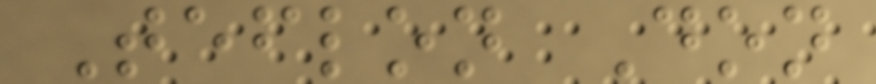Teflon Don
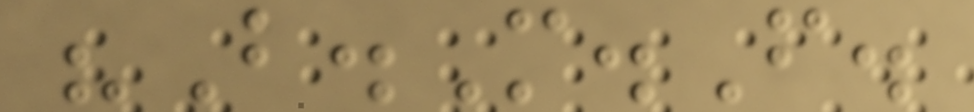"B.M.F.
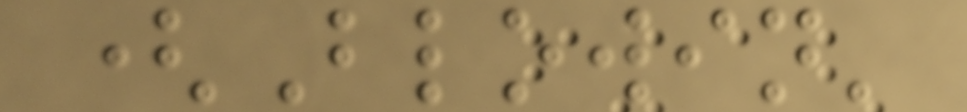(Blowin'
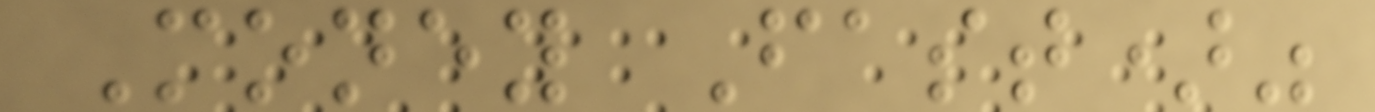Money Fast)"
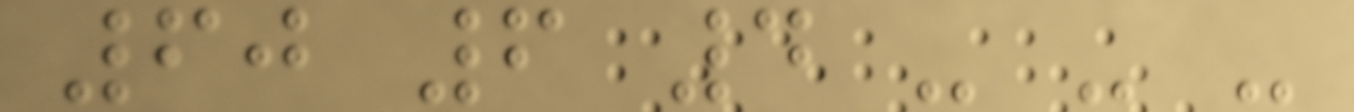60 6 4 - - -
